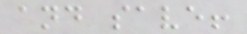and save!
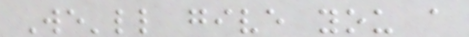We'll give you a
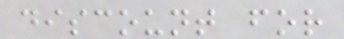discount for
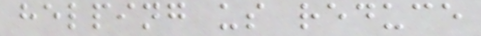helping us reduce
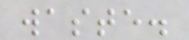waste.
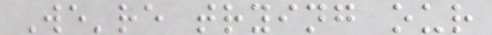We're trying our
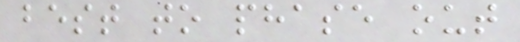best to phase out
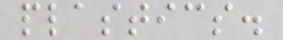plastics.
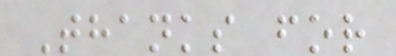Thanks for
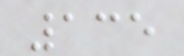135
